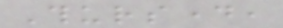Thursday,
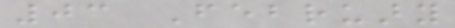03 February
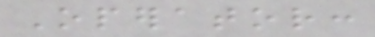Operator:
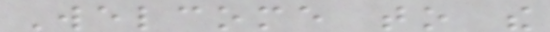Welcome to the
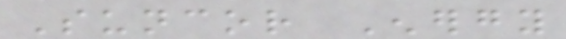Suncor Energy
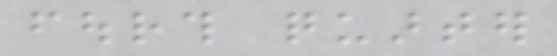fourth quarter
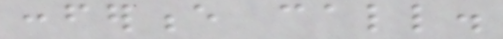conference call.
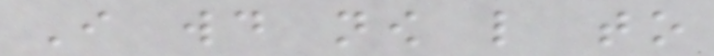I would now like to
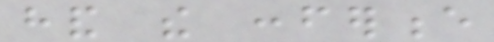hand the conference
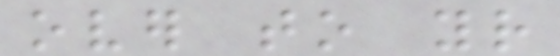over to your
